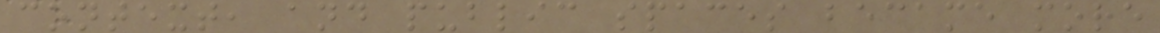context, and public spaces became more
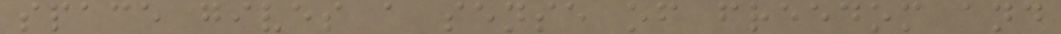space gives a sense of freedom and
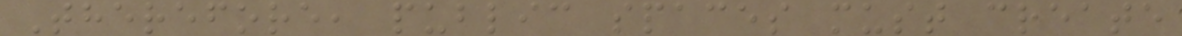Therefore, public spaces must create
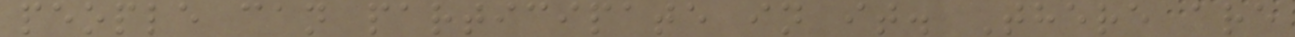people can participate in it. There are
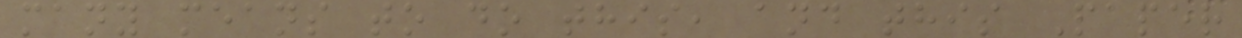many means to do this, and this Paper
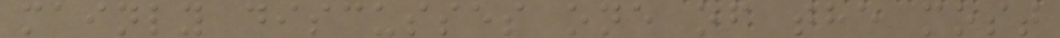mainly discusses one of the most
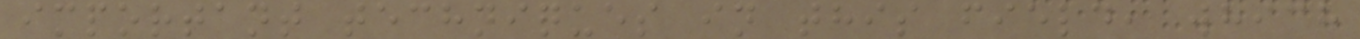important techniques in this field, which
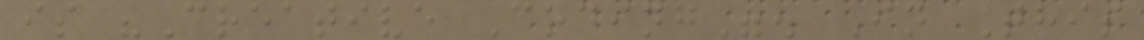is "Creative Coding". In This
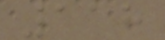118
